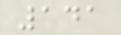141
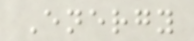Energy
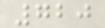720
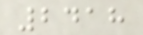2418
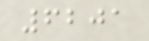6201
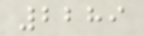2289
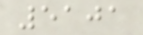5101
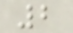2
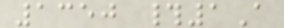1350 #1A
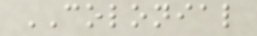COLONIAL
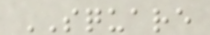SQUARE
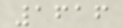1616
